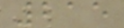215
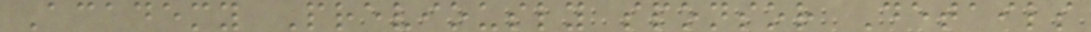Academy Previously sponsor Details
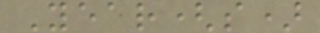Year(s)
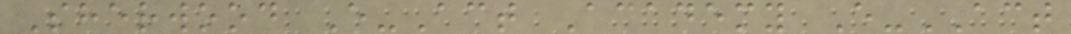Sherwood E-Act Academy E-ACT
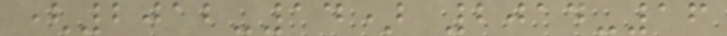(2012-14) 2014-16
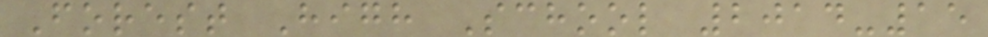Forest High School 2014-15
